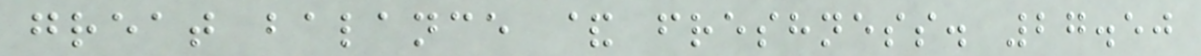great balance & freshness. 27.50
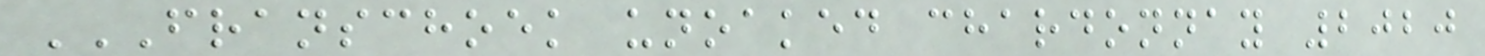FRANSCHOEK UNOAKED CHARDONNAY 2020
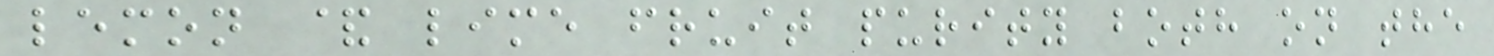lemon & lime fruit purity both on the
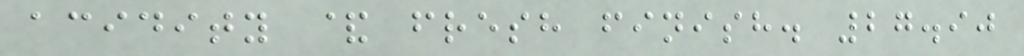acidity & fresh finish. 27.90
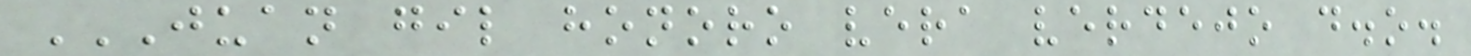JUAN GIL HONORO VERA VERDEJO D.O.
